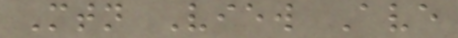Mtn View Ave
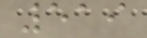519
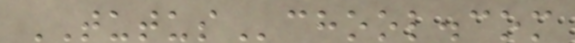TUTUSchool.com
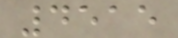4515
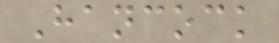Hancock
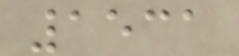1531
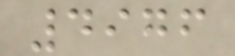4976
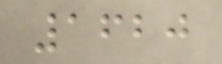1620
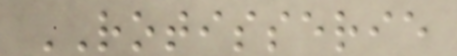ROTISSERIE
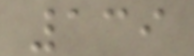139
